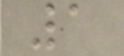1
